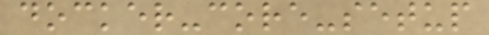docker-core-setup
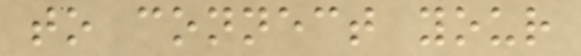to connect your
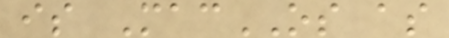is MacOS as
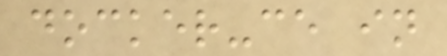docker-ce in
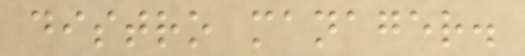distro manager.
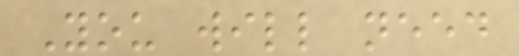You will need
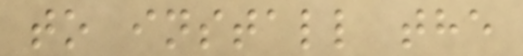to install the
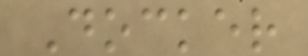Docker
